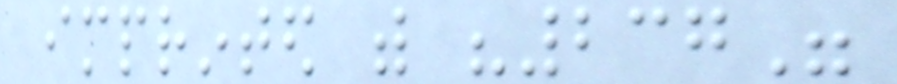imprinted with "237"
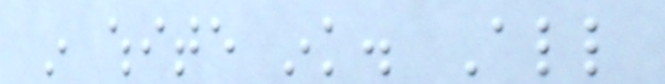in white ink. All
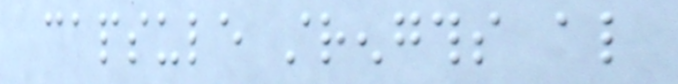capsule strengths also
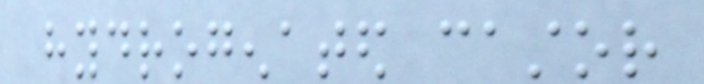hydrogenated castor
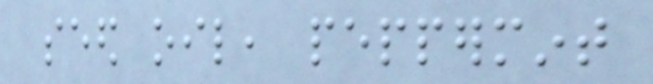seed oil, peppermint
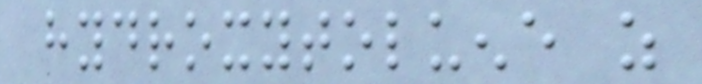hydroxytoluene as
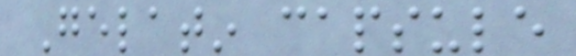Gelatin capsule
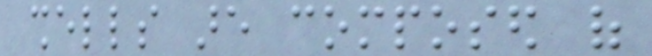shells are composed of
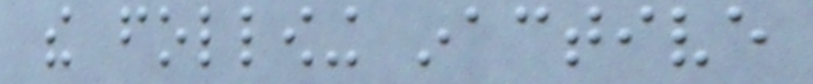the following inactive
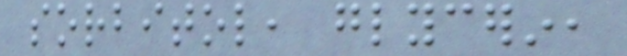sorbitol, glycerin,
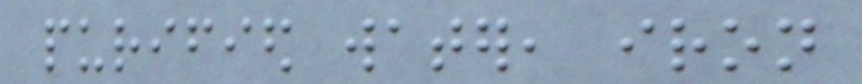purified water, iron
